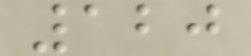120
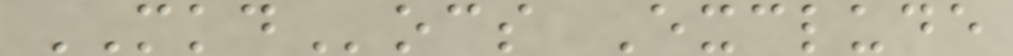MKDocs Exclude
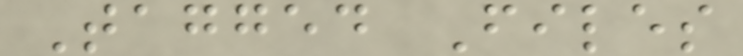Tagged Files
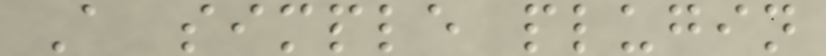A simple plugin
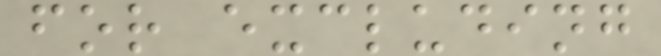for excluding
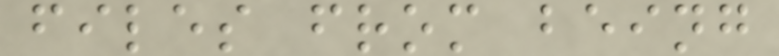files from being
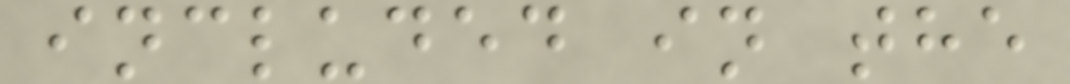included in the
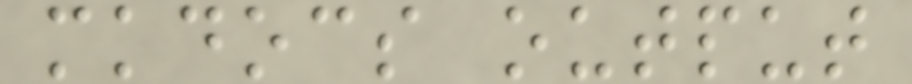mkdocs output
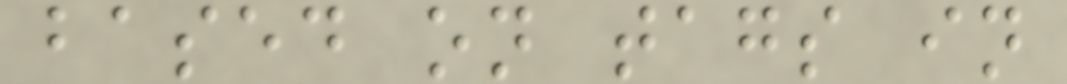based on tags in
